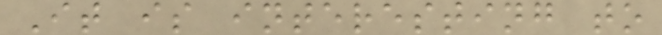It is interesting to
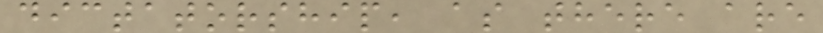dictatorship, as there are
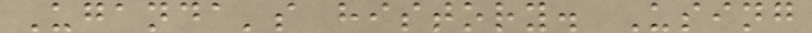Uganda's history. Using
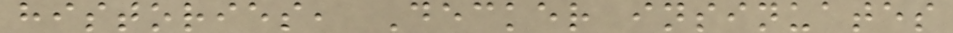histories, Decker insinuates
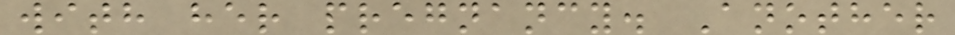with her pregnancy. Another
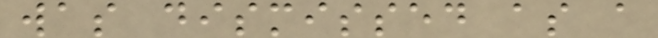was dismissed as a
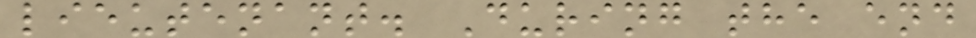lieutenant. During the end
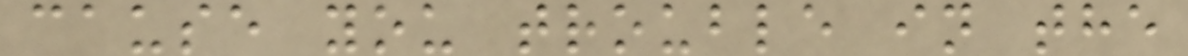cause you trouble in the
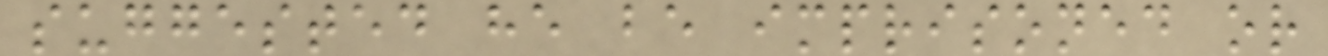suggested he be imprisoned or
